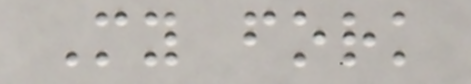My fork
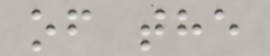of the
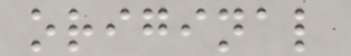original
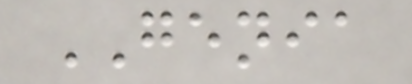GENIA
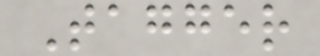Tagger
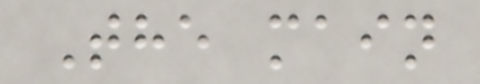The main
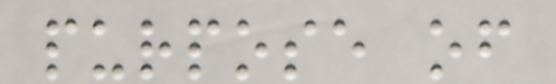purpose of
